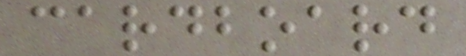cardboard
